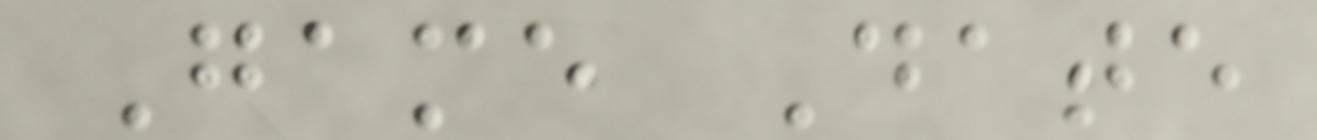Game Date
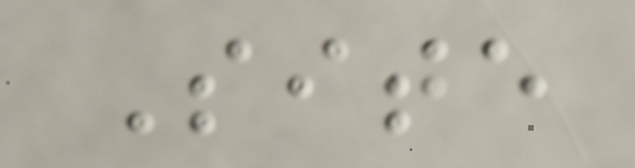Site
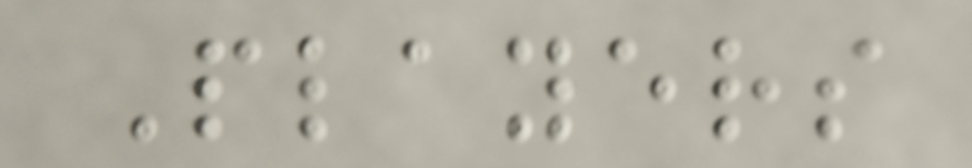Players
